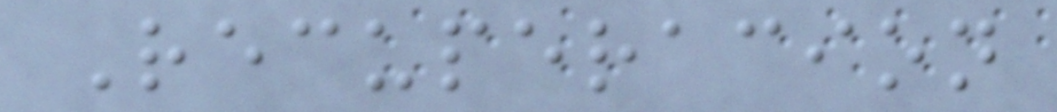Recuperacion
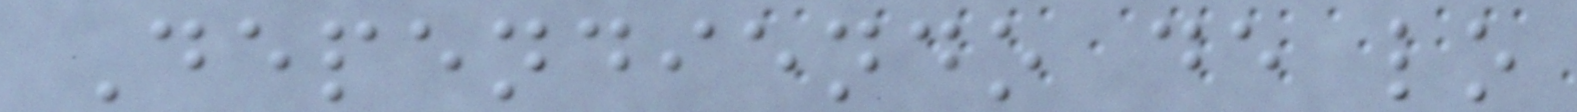Dependiendo de lo
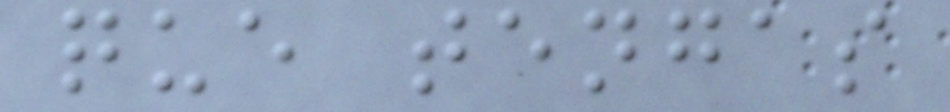que tengas
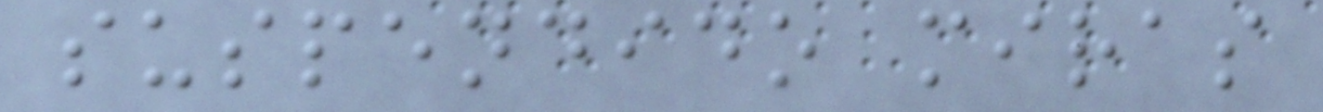suspendido miras
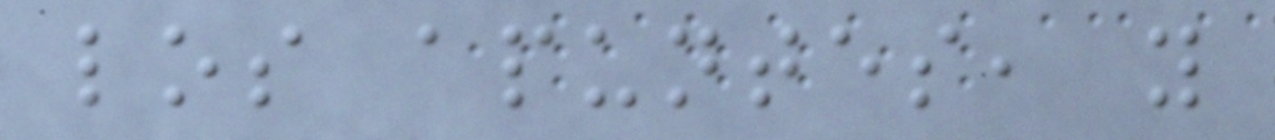los apuntes, y
